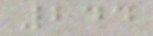244
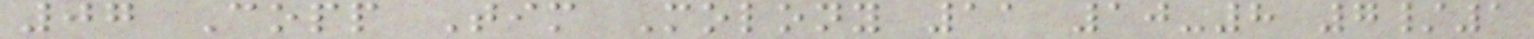07 Copp Tim Molony 11 10-8 7/1
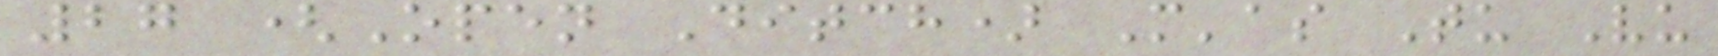27 (Open Ditch) M'as Tu Vu
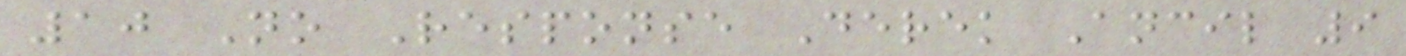10 No Response Derek Ancil 9
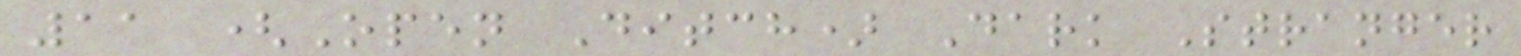11 (Open Ditch) Dark Stranger
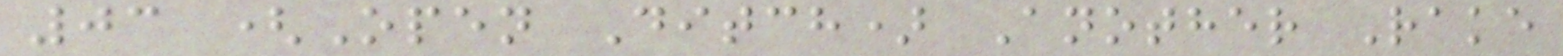03 (Open Ditch) Another Rake
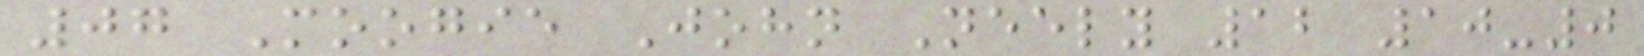07 Moogie John Neely 12 10-0
